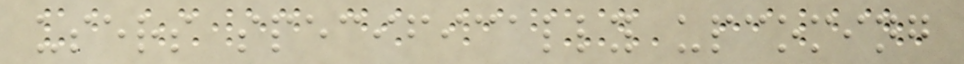users specifically upcoming
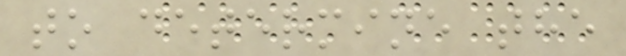to determine the
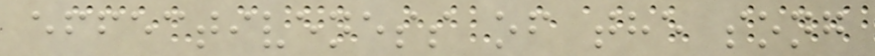effectiveness of the song
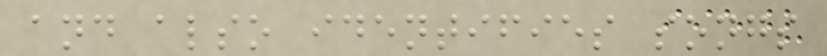and also identifies songs
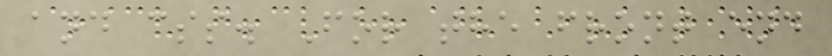and css. For the front end
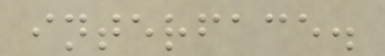interface.
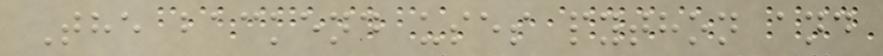The backend uses python and
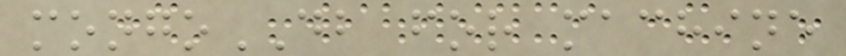mongoDB for machine
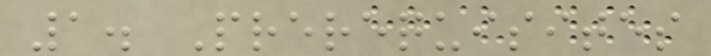1. Prerequisites
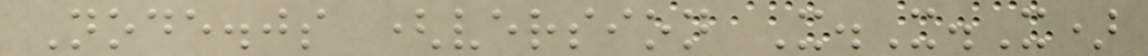Node.js (version X.X.X)
